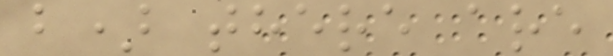b) there are
